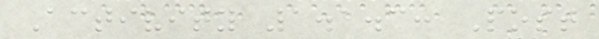Activity 1.1.3: Post
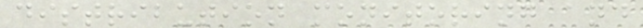distribution monitoring and
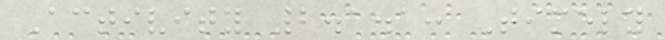Activity 2.1.1: Timely
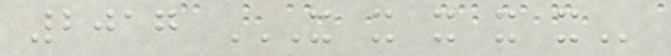2017 X X X X X
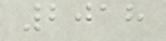2018
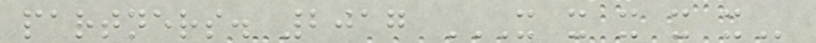partners. 2017 X X X X X
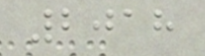2018
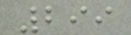299
